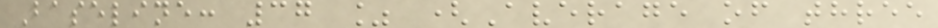Baseline: 37 % (Average of three
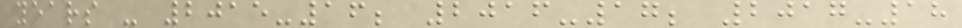years - 2015-16; 2016-17; 2017-18
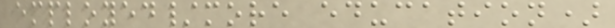employed/more education)
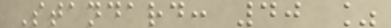Standard: 40 %
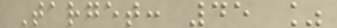Target: 45 %
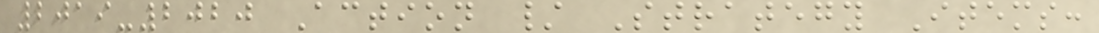2019-2020 Action / Strategy Items:
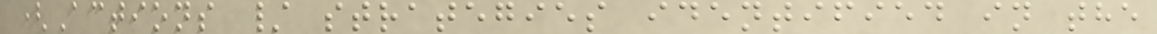(Actions / strategies identified in the
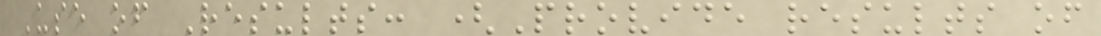Use of Results: (Provide results of
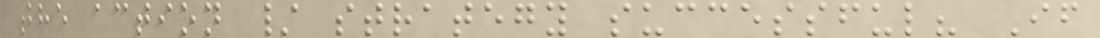the action / strategy successful? If
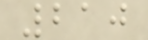210
